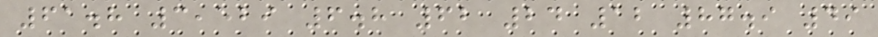61.8 3,529 6.8 62 24 12 87.9 49
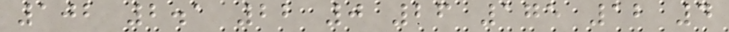102 2.1 22 0 26 175 12 4
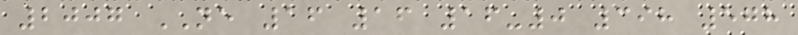2007 NE 16 16 16-0 398 578
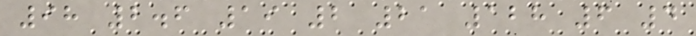98 2.6 19 2 21 128 6 4
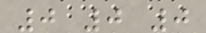0 0 0
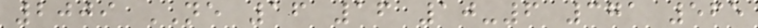2009 NE 16 16 10-6 371 565
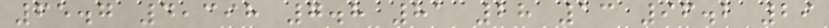65.7 4,398 7.8 81 28 13 96.2 29
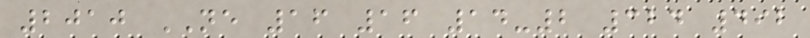2010 NE 16 16 14-2 324 492
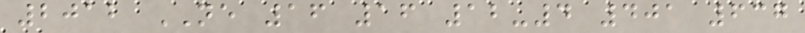2012 NE 16 16 12-4 401 637
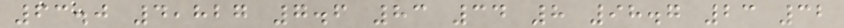63.0 4,827 7.6 83 34 8 98.7 23 32
